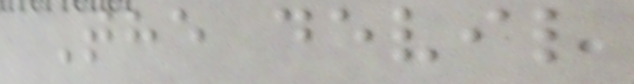The devil
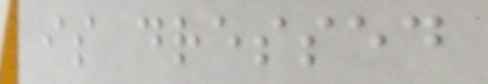is dressed
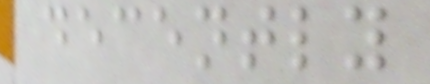decently
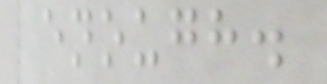enough.
